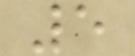5
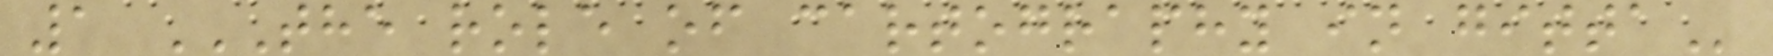1 THE ROLE OF CARTOGRAPHY IN GITTA
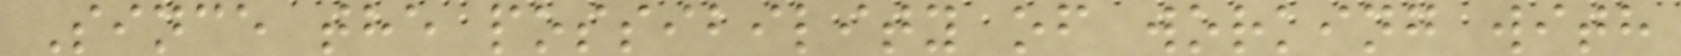Since the possibility of working with
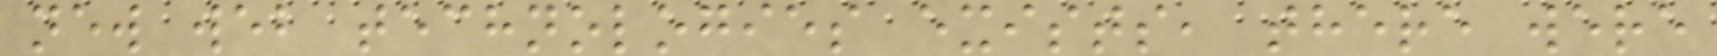new web technologies exists, there were
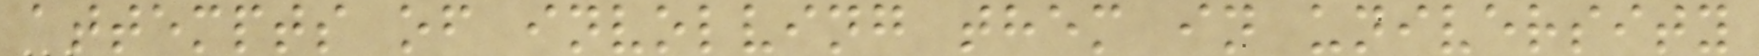attempts of involving them in university
